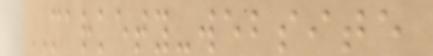MARKETY-website
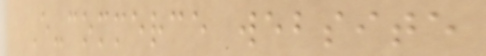E-commerce website
